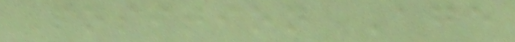Position Age
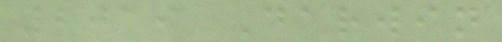2019 Darwin
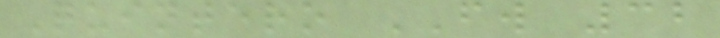Quintero FW 32
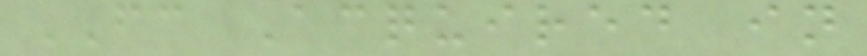FC Acquired in
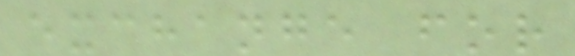exchange for
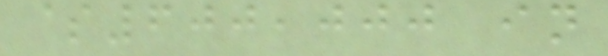$600,000 in
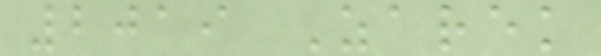2019 Zarek
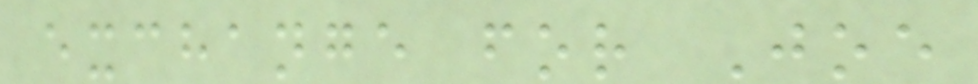exchange for Joe
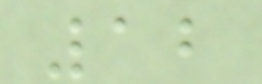12
